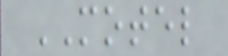MOTEL
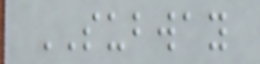SUBWAY
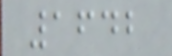1642
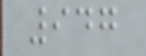947
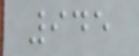945
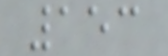153
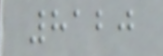8120
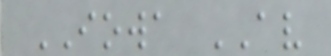IOWA AV
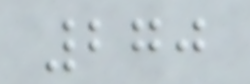270
